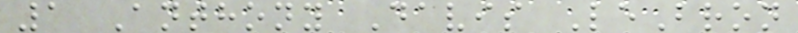1 Anthony Davis LeBron
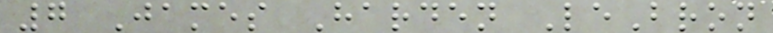7 James Harden LeBron
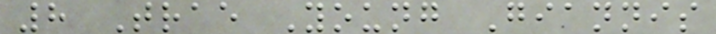8 Trae Young Giannis
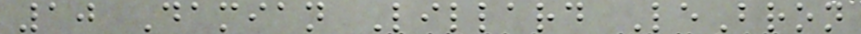10 Damian Lillard LeBron
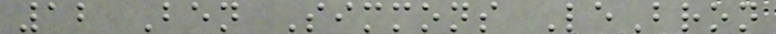12 Ben Simmons LeBron
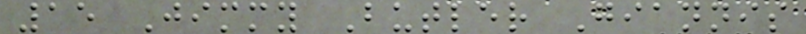15 Jimmy Butler Giannis
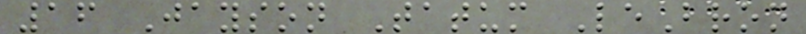16 Jayson Tatum LeBron
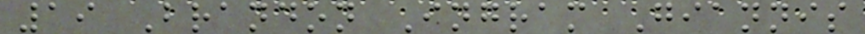19 Brandon Ingram Giannis
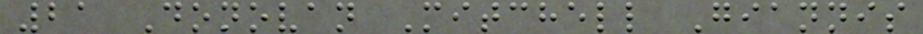21 Donovan Mitchell Giannis
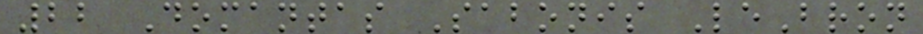22 Domantas Sabonis LeBron
